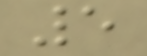5
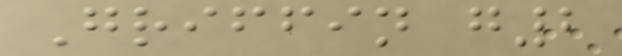Griffin g2
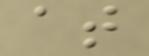at
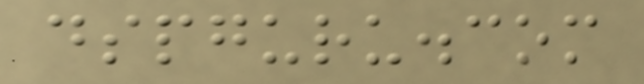dspguru.com
